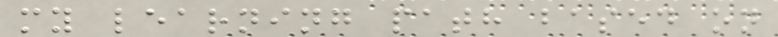my learning path based on
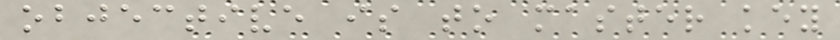objective is to master key
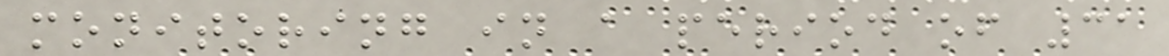monitoring in a period of 31
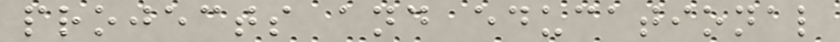projects and educational
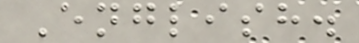English.
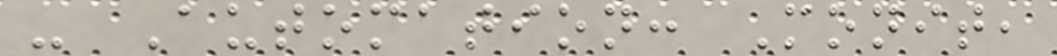- Automation: Monit,
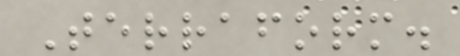Terraform.
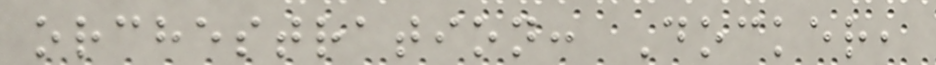orchestration: Docker,
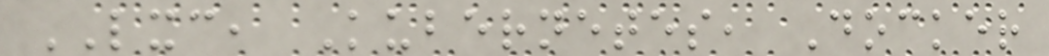LXC, Kubernetes, Docker
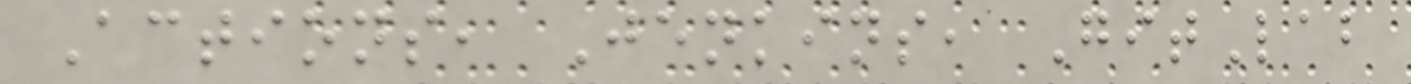Actions, Jenkins, GitLab
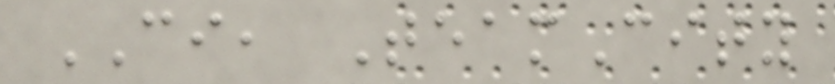CI, TeamCity
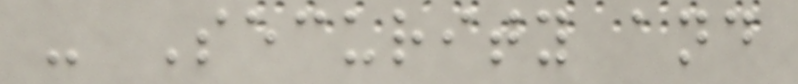- Security and
